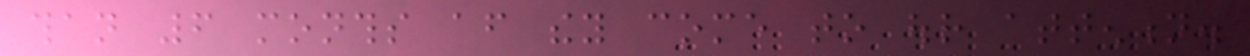than 6 months after they come to our attention.
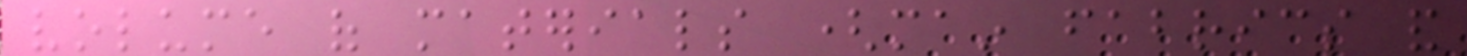volume of materials (main fabrics and
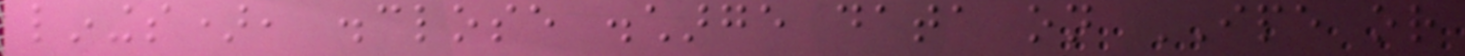linings), disclose discharge data on IPE or
